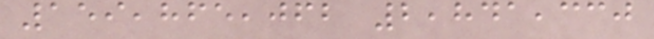159,865,062 2,841,330
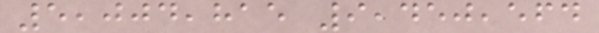5,004,815 9,450,564
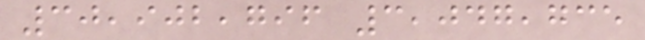30,902,796 3,047,735
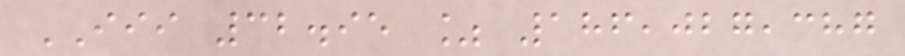III 32.95 % 186,027,387
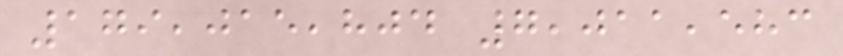179,015,804 7,011,583
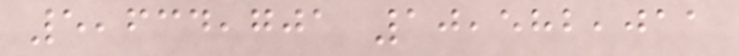5,634,701 10,582,011
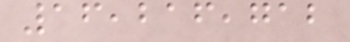16,216,712
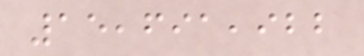15,691,922
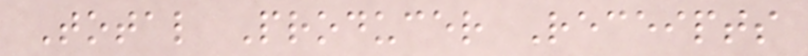Total Producer Receipts
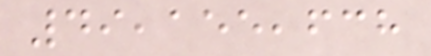49,155,638
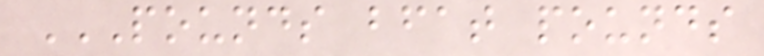POUNDS BFAT POUNDS
